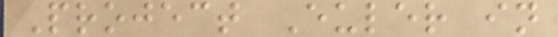Project Euler in
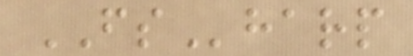FSharp
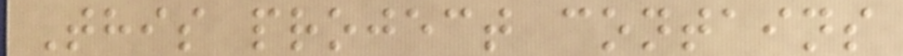This project contains
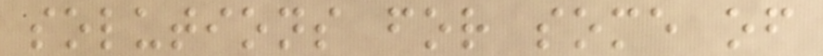solutions for some of
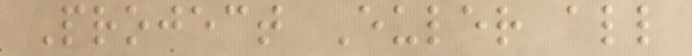Project Euler all
